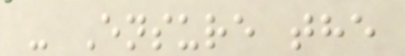- Ensure the
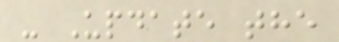- Update the
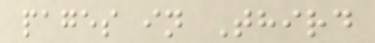pages in Third
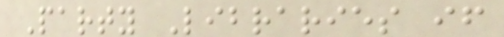Party Libraries if
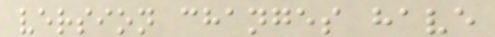version changes have
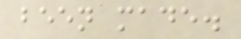been made.
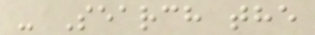- Search the
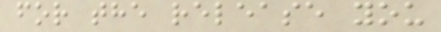for the release you
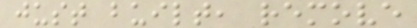just built, remove
